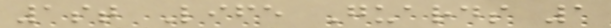1st Life Guards 1
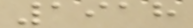1918
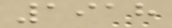1918
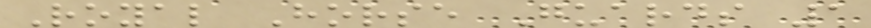Royal Horse Guards 1
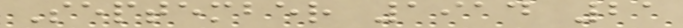September 1914 21
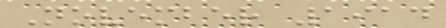November 1914
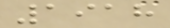1918
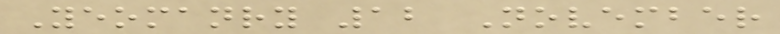Yeomanry 12 November
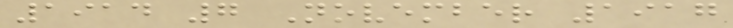1914 7 November 1917
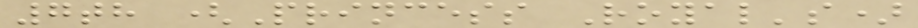7th (Princess Royal's)
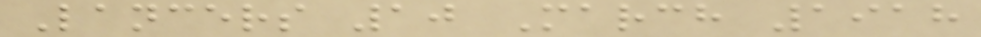Lancers 10 March 1918
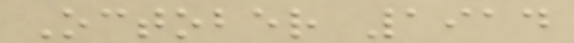October 1914
